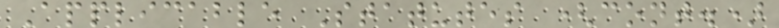Applicable Statutes (cont.)
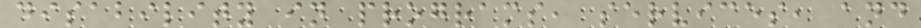disability in programs, services, and
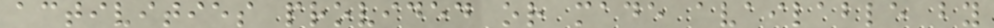activities provided or made available by
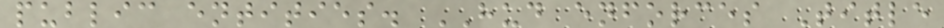public entities. HUD enforces Title
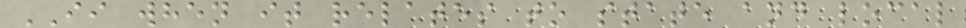II when it relates to state and local
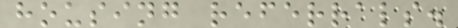housing referrals.
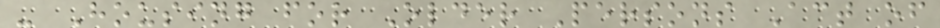- Housing for Older Persons Act of
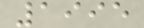1995
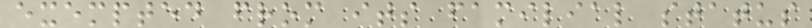exempted from its familial status
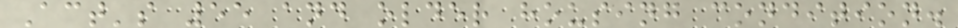Act's 55 and older housing condition.
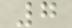7
